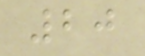20
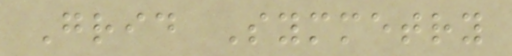Grid Symmetry
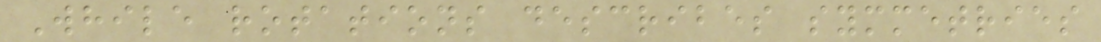While rotations describes symmetries
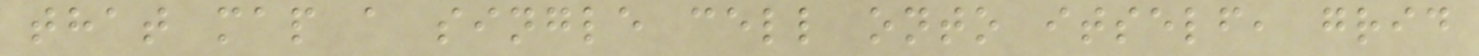that map a single cell onto itself, grid
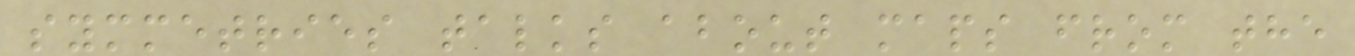symmetries talks about maps from the
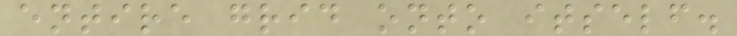entire grid onto itself.
